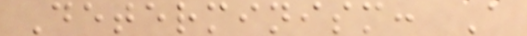Determinism: A
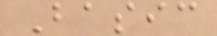Basic
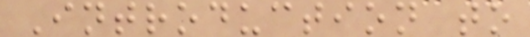Introduction to
